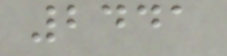2441
